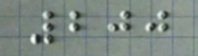200
